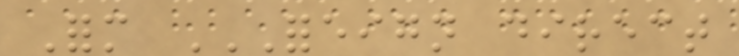Form FOREIGN DIRECT
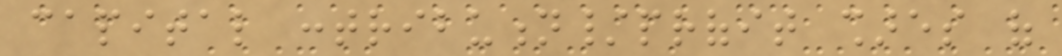capital contribution/profit shares of
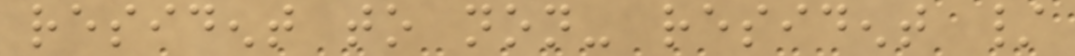resident to non- resident /
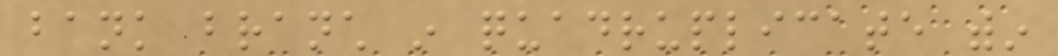bank branch in quadruplicate within
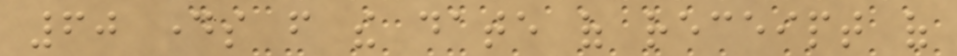60 days from the date of receipt of
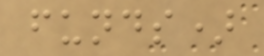funds)
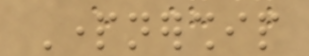Partnership
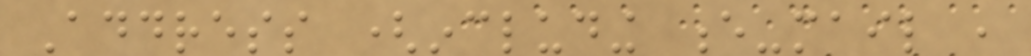Address (including e-mail ,
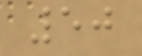50
